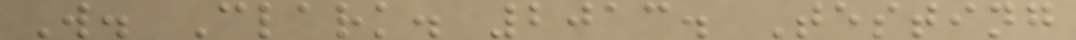W. Clark. 2013. Testing
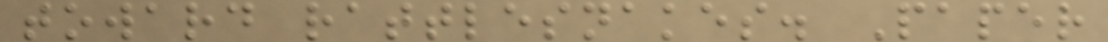toward rattlesnakes. Paper
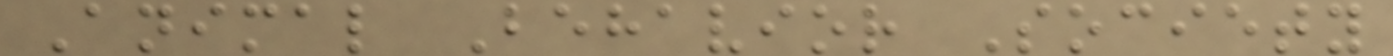Animal Behavior Society
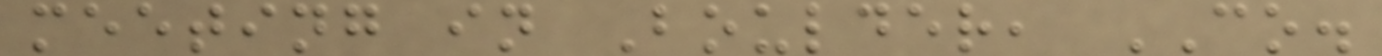meeting in Boulder, CO.
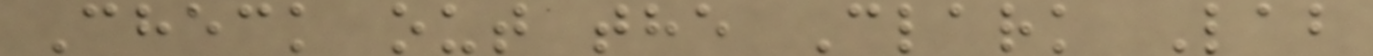Check out the Clark Lab
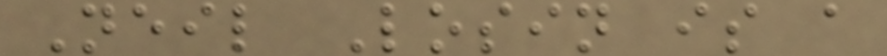Neil Losin is a
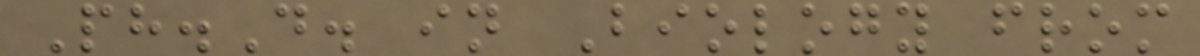Ph.D. in Biology from
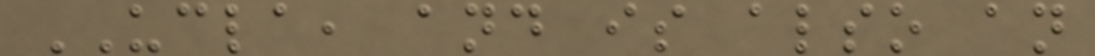UCLA, and is also an
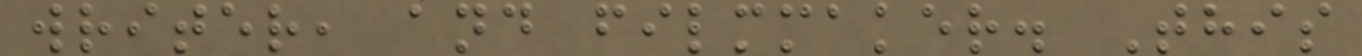writer, and filmmaker. This
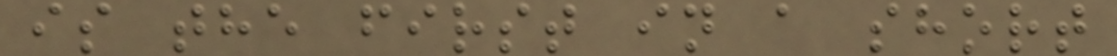is the first in a short
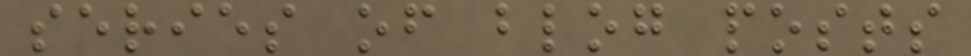series of blog posts
